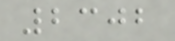2302
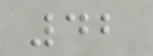42
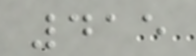415
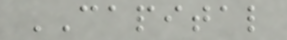CAPITAL
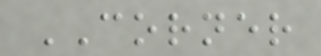CORNER
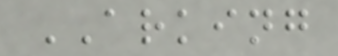ARKING
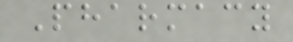Pharmacy
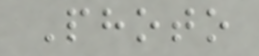Photo
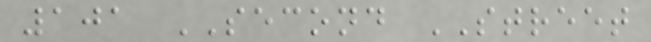101 SECOND STREET
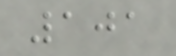101
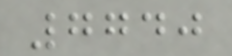7740
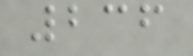236
